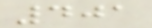401
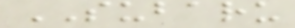SUBARU
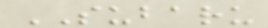SUBARU
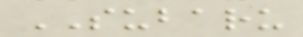SUBARU
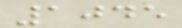1045
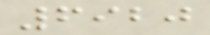6920
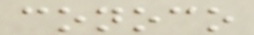conoco
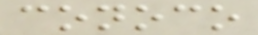conoco
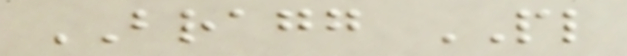BRAGG PL
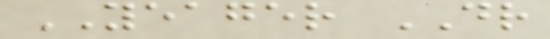YEAGER DR
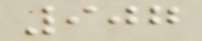907
